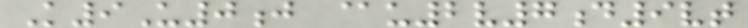K9U0j @u2v7d9vt
